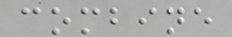combine
